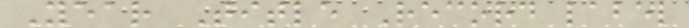Year Title Record label
